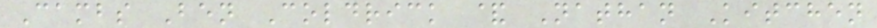Cambs Ben Coldrick & Nathan Kitchen
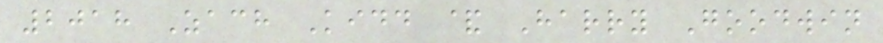2018 Zach Kidd & Harry Goodwin
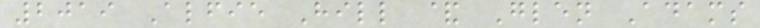2019 Alfie Hill & Glen Adams
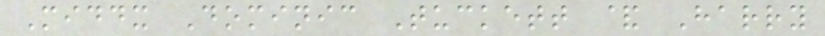Middx Dominic Tuckett & Harry
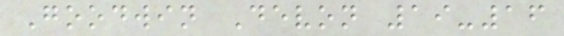Goodwin Devon 19-16
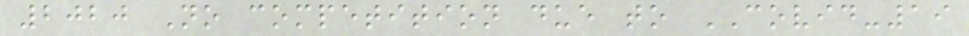2020 No competition due to COVID-19
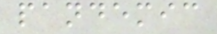pandemic
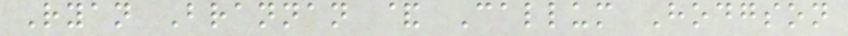Ryan Brannan & Callum Hodgson
